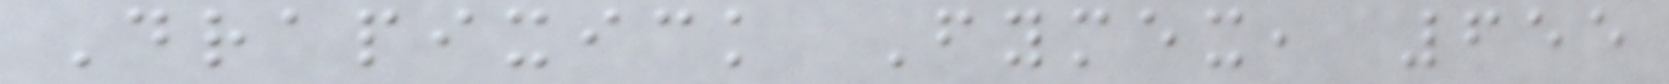Drapixick Fymex, 655
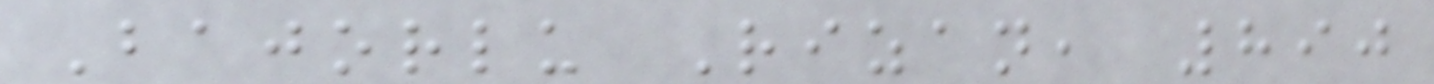Bajorlu Rizan, 890
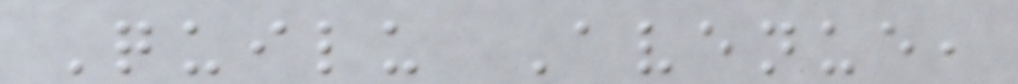Quilu Avenue,
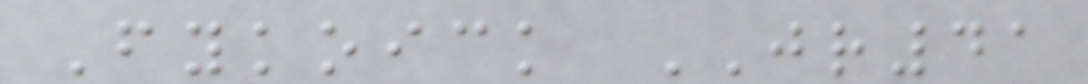Fykoick JR41
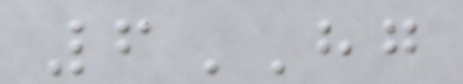6HG
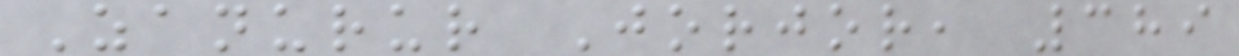Zanurur Jorjor, 389
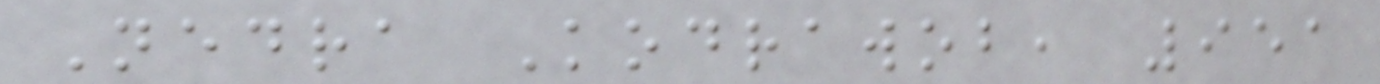Nedra Kodrawob, 951
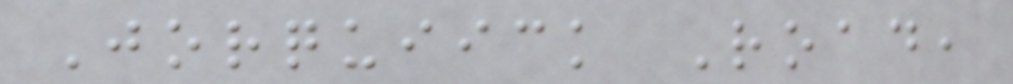Jorquiick Road,
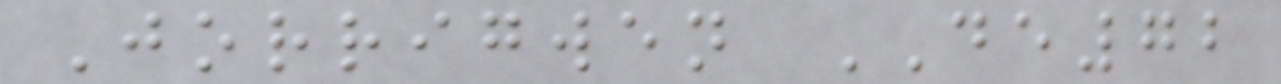Jorrigwen DE72
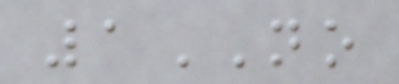1NO
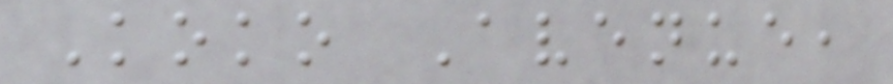Koko Avenue,
